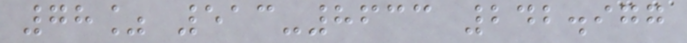78% 513-8633 242.977
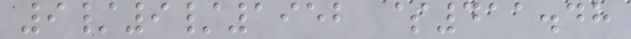9/9/1952 $411.48
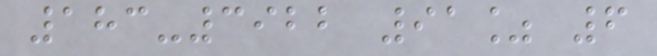183-3922 91% 6
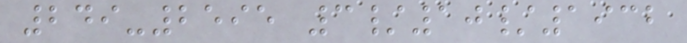249-2595 3/10/1932
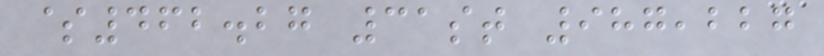$462.27 31st 987,227
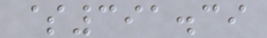$391.39
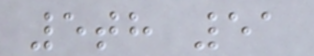5th 51
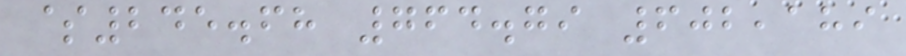$245.68 764.79 602,189
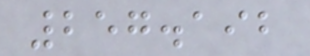257.192
